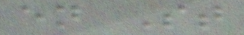en St
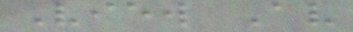View Av
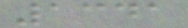1341
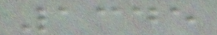1345
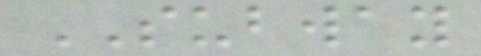SUBWAY
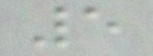5
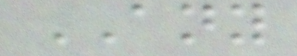ANY
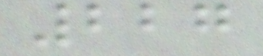227
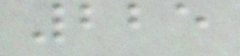225
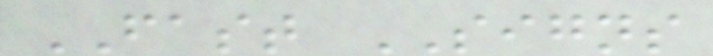FAST SIGNS
